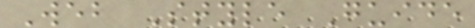Web Style Guide
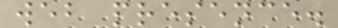web presence.
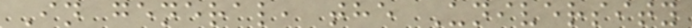In general, the University
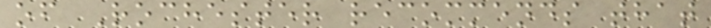of Rochester recommends that
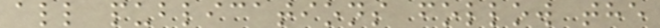all publications follow the
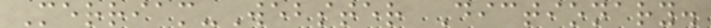Merriam-Webster Dictionary.
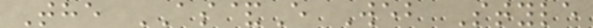The AS&E Web Style
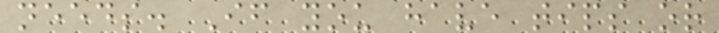needs. If you have tips or
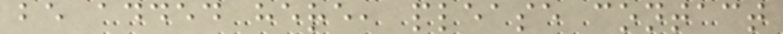be added here, please contact
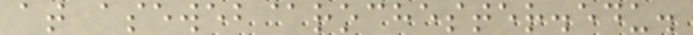at aseweb@rochester.edu.
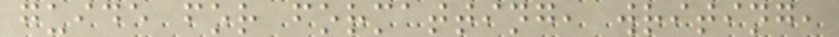guide for formatting, writing,
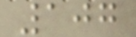107
